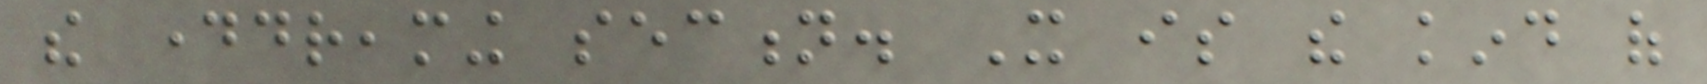the daydreaming section. It is the kind of
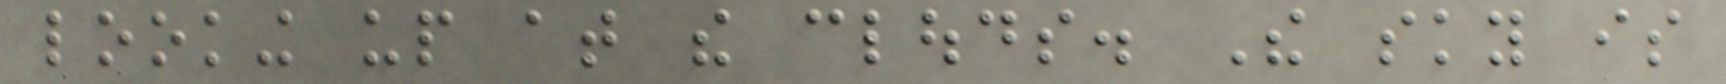looking up at the clouds. The sky is
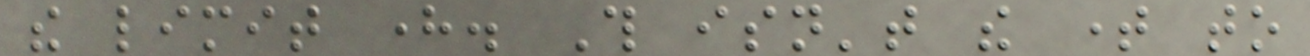the limit here. This isn't the time to
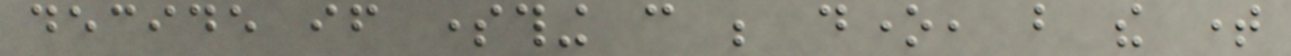decide if something can be done, but the time
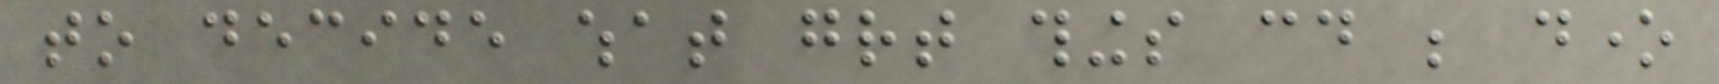to decide what great things could be done
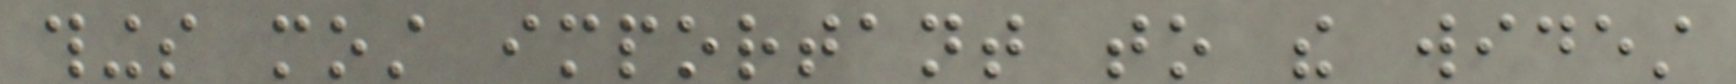things most important to the widest
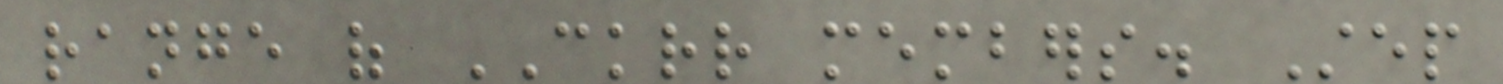range of CKRR members. Step
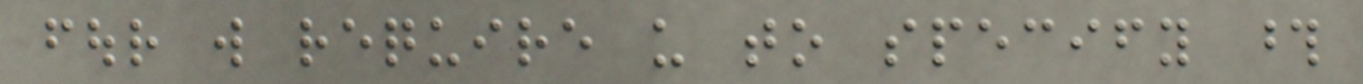four will require us to specify those
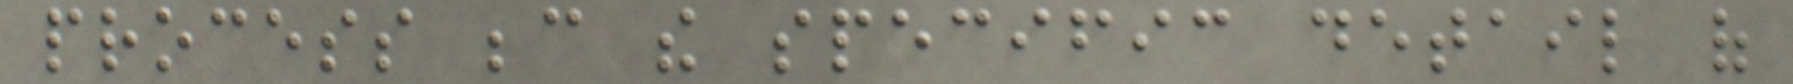process because the specific detail of
